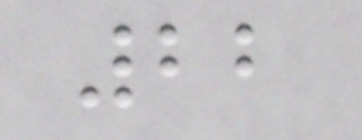22
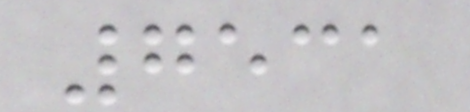7531
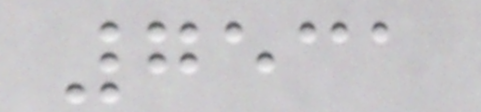7531
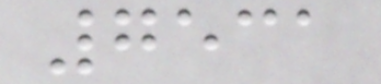7531
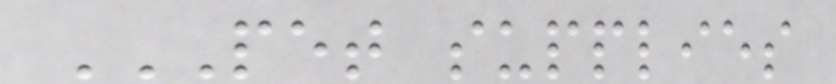PET SUPPLIES
